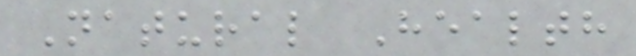Natural Health
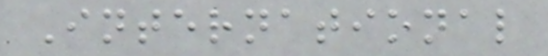International
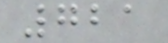721
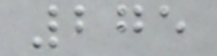275
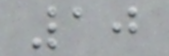10
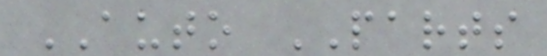AUTO PARTS
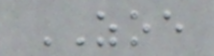ZOE
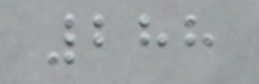288
